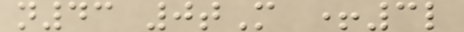n43 0tM +3l
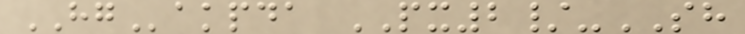HGakpda PX2/-SH
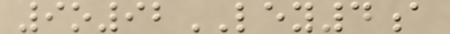9o92LEY4a
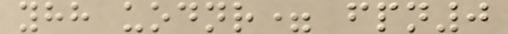yhh uodnr= fpn0
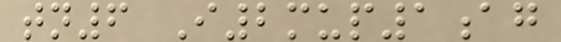tn6 I2mup1ag
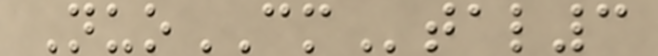NuoCMtal3
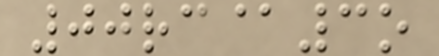00rc@3o
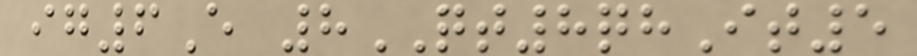ig6E 8QT8qhIt5
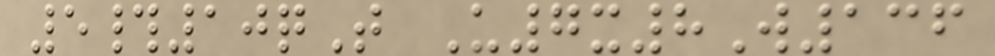5#10qT U7x8W136
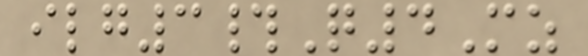ilg3#Q4Mz
